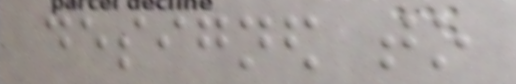designed to
